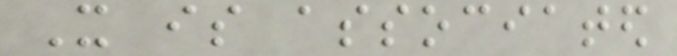It is associated
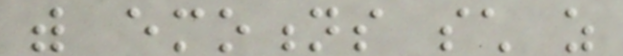with emotions such as
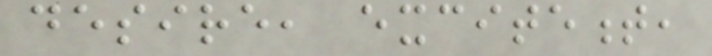desire, excitement,
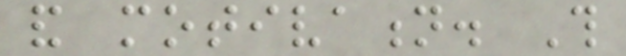and motivation. This
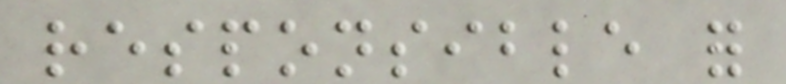responsible for
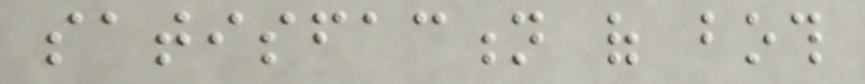satisfaction of both
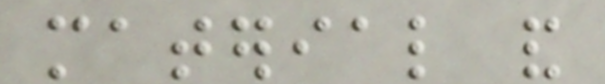material and
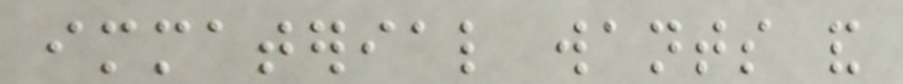immaterial wants and
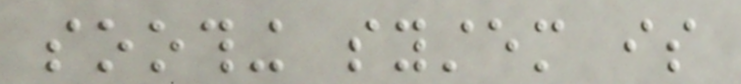soothing system is
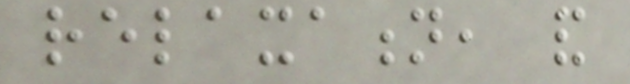relaxation, and
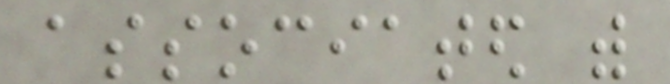associated with
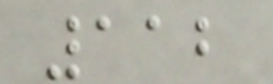112
